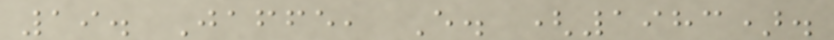19. Jaffe, E. (1983).
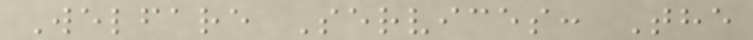Welfare Services: The
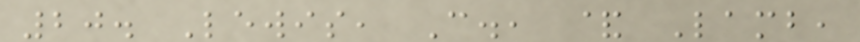20. Lewis, C., & Lamb,
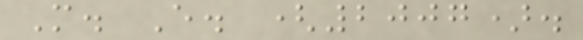M. E. (2007).
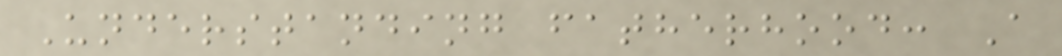Understanding fatherhood: A
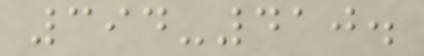394-410.
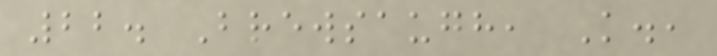22. Brewsaugh, K.,
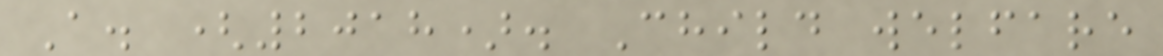A. (2018). Child welfare
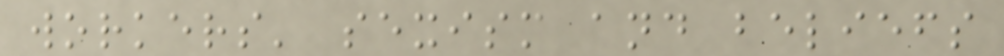workers' sexism and beliefs
